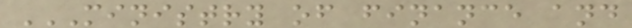MINISTRY OF FINANCE AND
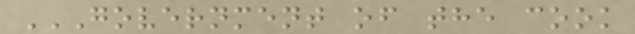GOVERNMENT OF THE COOK
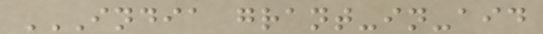INDIA GRANT-IN-AID
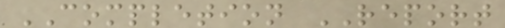COMPLETION REPORT
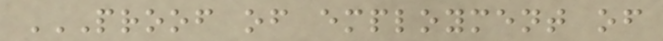PROOF OF EMPLOYMENT OF
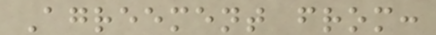Agreement from:
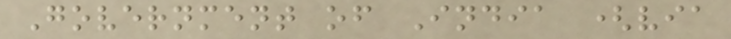Government of India (via
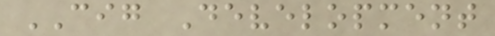CIG Development
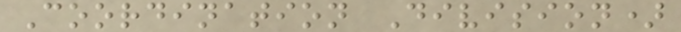Coordination Division)
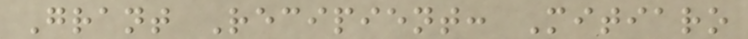Grant Recipient: Mitiaro
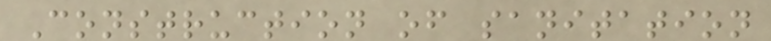Construction of sanitation
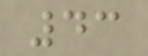43
